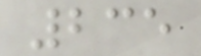235
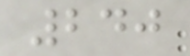240
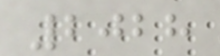2028
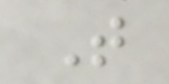T
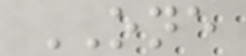ONE
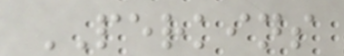PERKINS
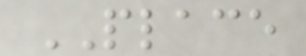PLACE
